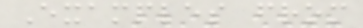Examples from
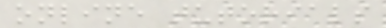online tutorials
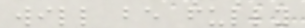will be fully
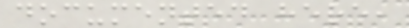documented here,
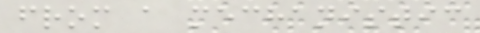from a mechanistic
